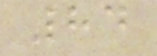84
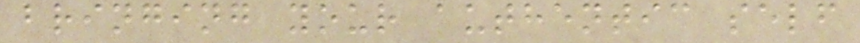bringing your authentic self
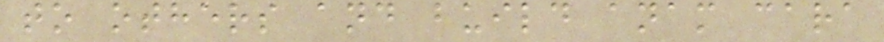to others and build anam cara
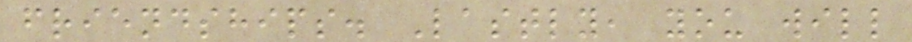friendships. Lastly, you will
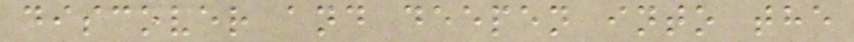discover and deepen into the
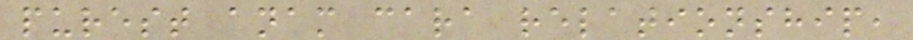purest anam cara relationship,
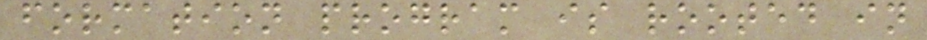formation program is rooted in
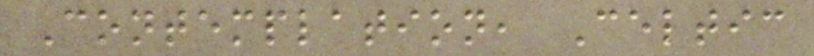Contemplation, Celtic
